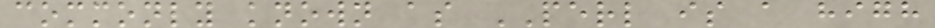commonly known as PERL is a high
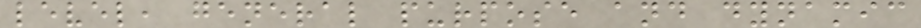level, general purpose and dynamic
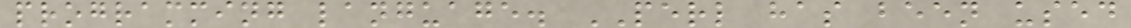programming language. PERL has been used
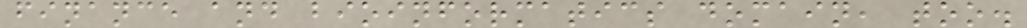finance and bioinformatics domain, too.
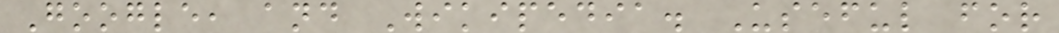Google, and Wikipedia. Useful for
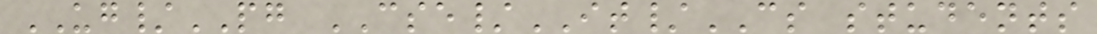UG/PG CSE/IT/CS students
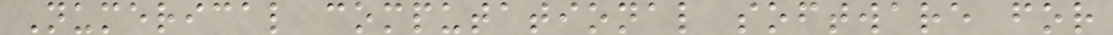Numerical computational software for
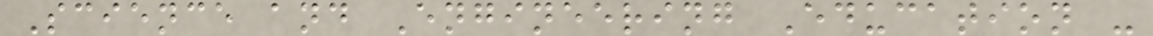Science and Engineering Education -
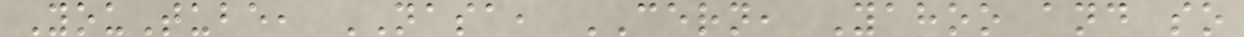YouTube, NASA, CERN, Yahoo and so
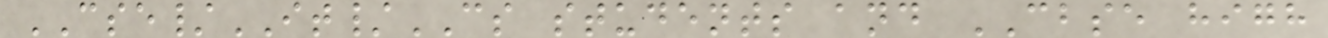CSE/IT/CS students and CBSE high
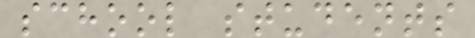school students
